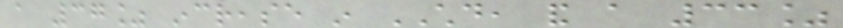a 37% increase in CHD, and a 33%
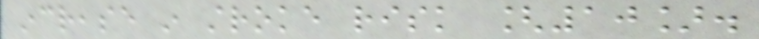increase in stroke risk [10].
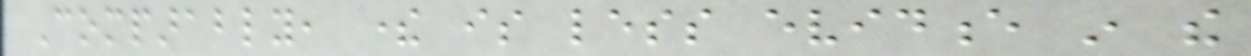Comparably, there is less evidence in the
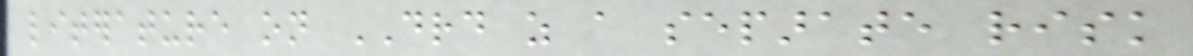literature on DRD as a separate risk
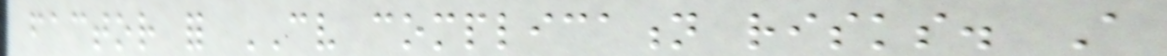factor for CV complication risks. A
